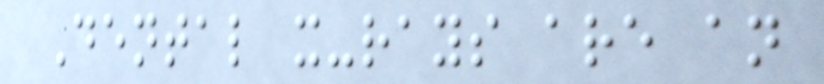Dental x-rays are an
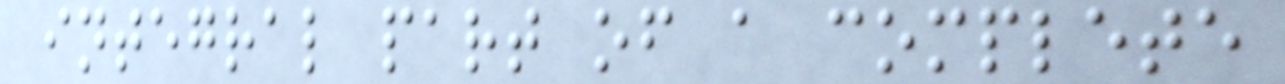integral part of a complete
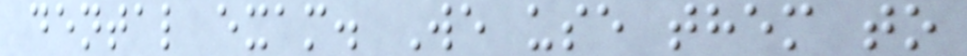dental exam. We use them to
